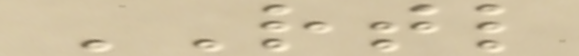RTL
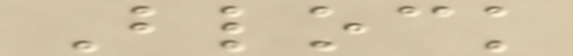Block
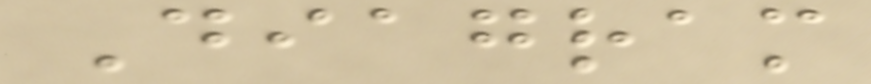Diagram
